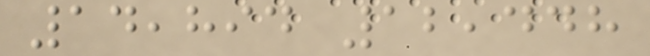14,894 12,448
